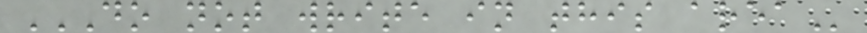DO NOT WRITE IN THIS AREA
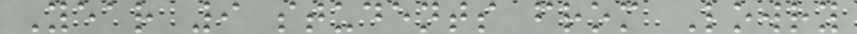Year 9 students from Lowry
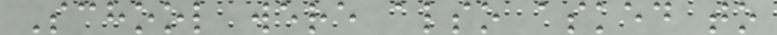School were also asked to
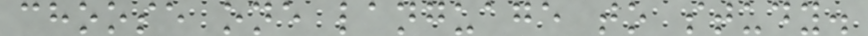choose one language to study.
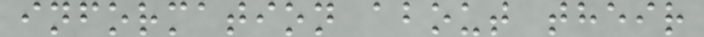information about their
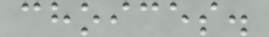choices.
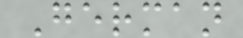German
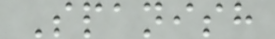Spanish
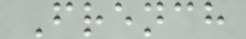French
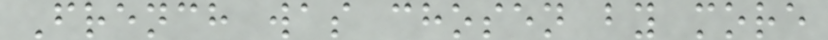French was chosen by more
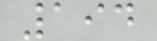194
